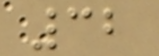32
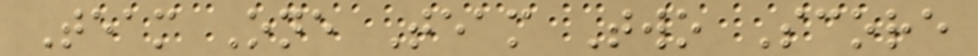Team One Team Two Score
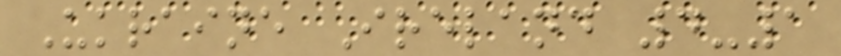Ukraine Ireland 4-1
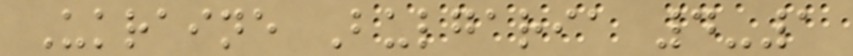Ukraine Bulgaria 4-1
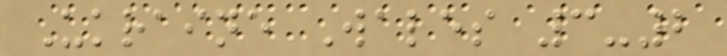Ukraine Wales 3-2
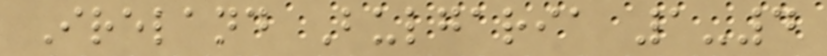Ireland Bulgaria 1-4
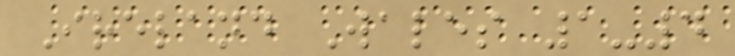Ireland Wales 1-4
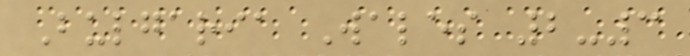Bulgaria Wales 2-3
